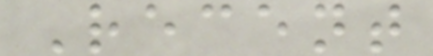Recent
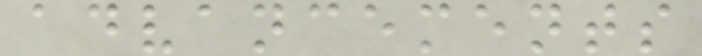advancements
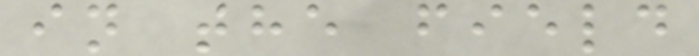in the field
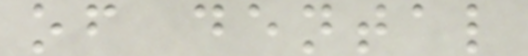of dental
